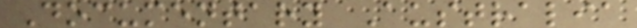Documentary Australia
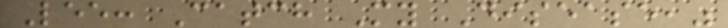Lee: Catch My Disease,"
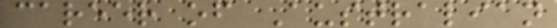career of Australian
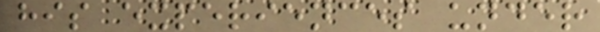his experiences under
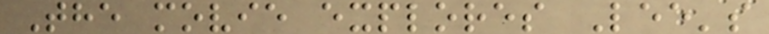The movie explores Lee's
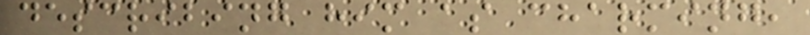describing him as charming,
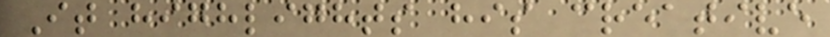It highlights his creative
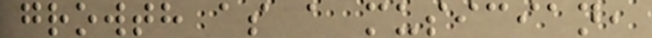growth as a musician,
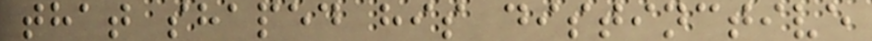that shaped his distinctive
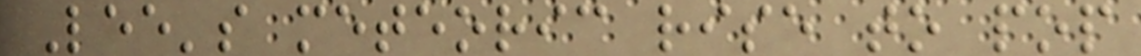Lee's meteoric rise to pop
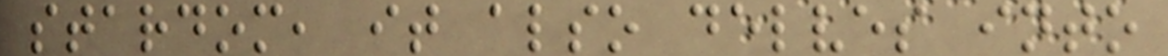stardom, it also delves into
